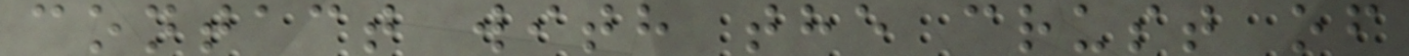contact with the crust of
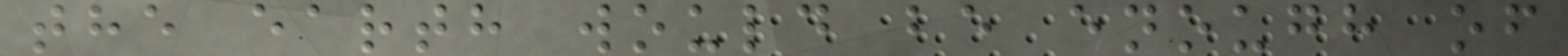the earth would be enough of
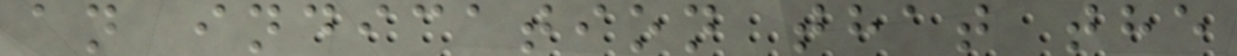an indication that the
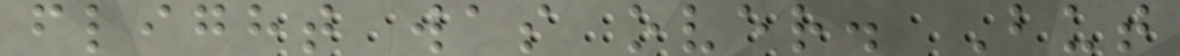flight was over. But
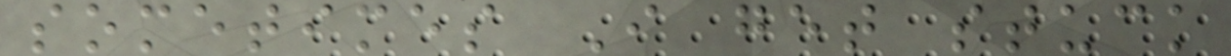sometimes I get stuck
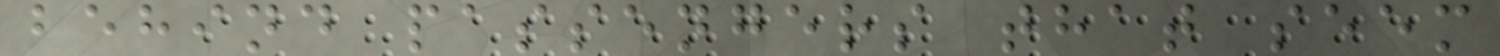behind passengers that seem
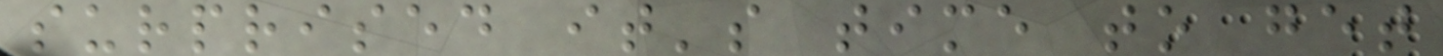surprised it's time to get
